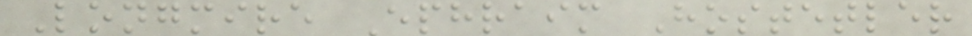Longmire Ephraim Hostetler
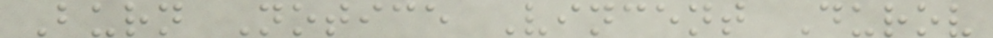Burn Notice Vincent Durov
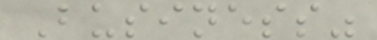Business"
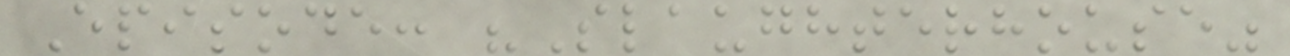Episode: "Slaughterhouse"
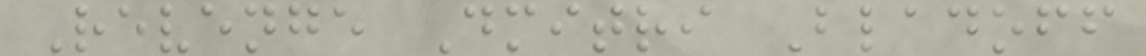Revenge Dmitri Bladoff
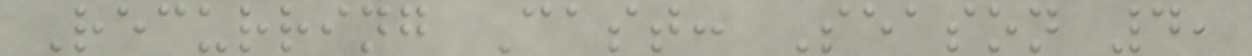Recurring Cast: Season 4,
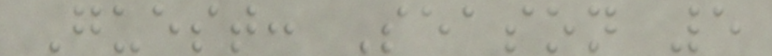Guest: Season 5
